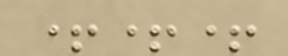+++
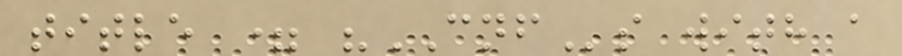title = "CNFs with a
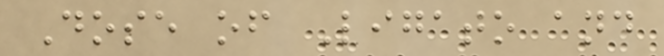Dose of Ligato and
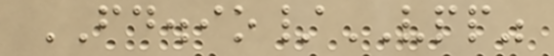FD.io/VPP"
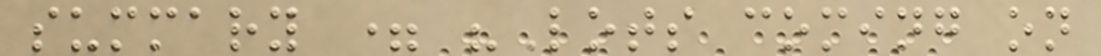summary = "Lots coming on
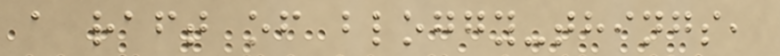a raft of bloggy-things,
